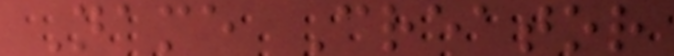Name Creator
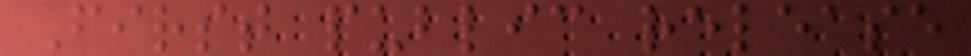First public release
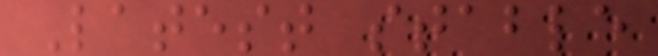Latest stable
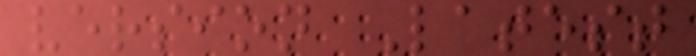version Latest
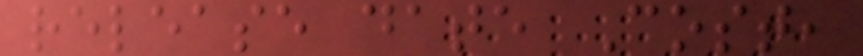release date Cost,
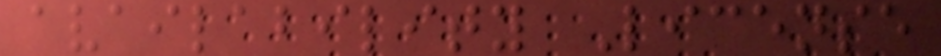availability License
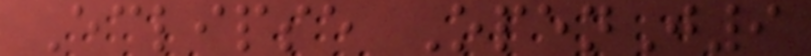Eclipse OpenJ9
